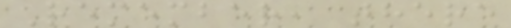Remember, there
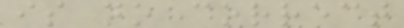is no correct
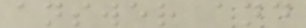answer and
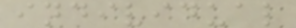individual
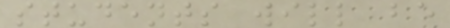students will be
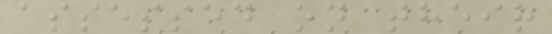assessed on their
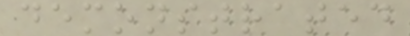demonstrated
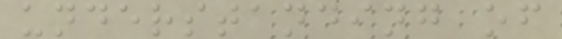understanding of
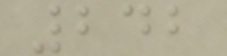242
